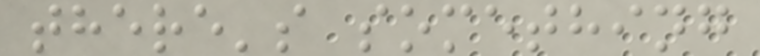there's something
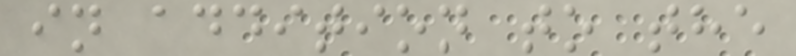in addition to the
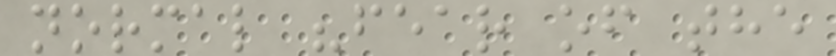normal "fear of the
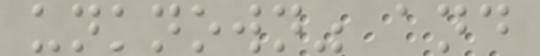unknown" and
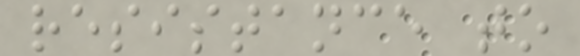resistance to
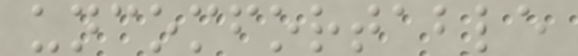uncomfortable
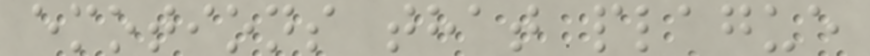emotions that plague
